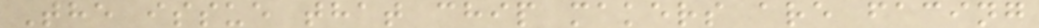The issue that chip makers are facing
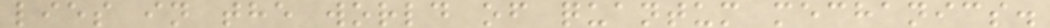lies in the world of quantum mechanics.
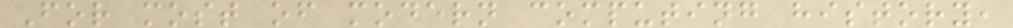For most of modern computing history,
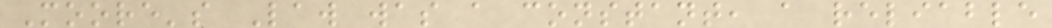Moore's Law was a constant, a reliable
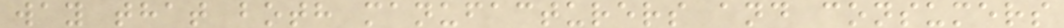way that both manufacturers and consumers
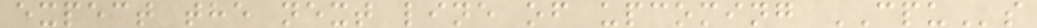expect the next line of upcoming CPUs
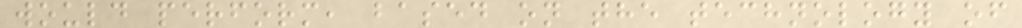would perform, based on the technology of
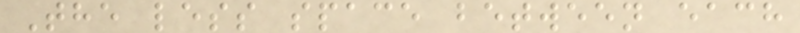The less space between each
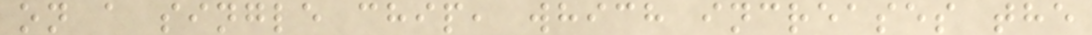on a single chip, which increases the
